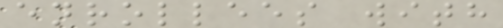enrollees with
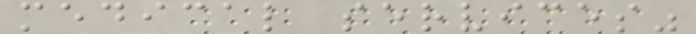medical services"
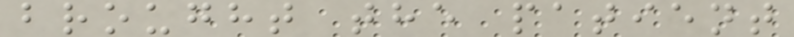brought the patient
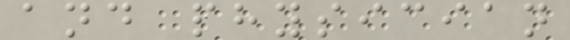and physician
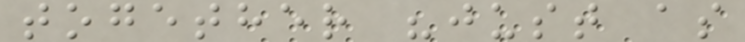together "just as
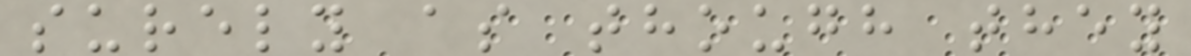surely as though they
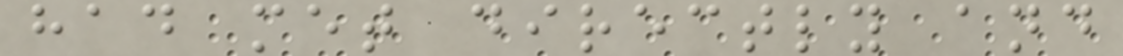had met directly and
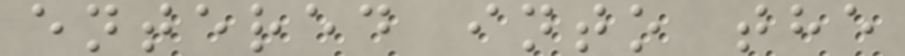entered into the
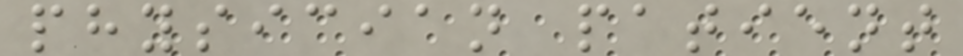physician patient
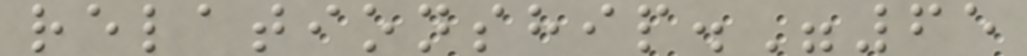relationship."65
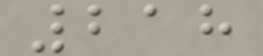218
